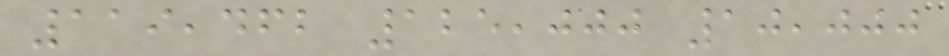119,462 125,000 10,000
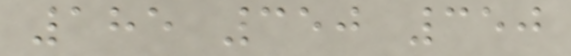185 350 350
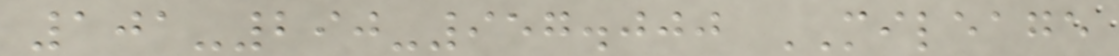101-290-957.000 MILEAGE
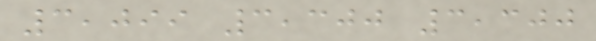3,099 3,300 3,300
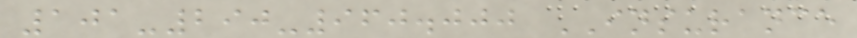101-290-960.000 INSURANCE
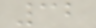32
